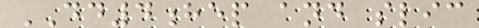DD4hep and slic
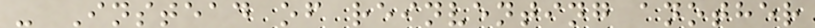- Instead of reinventing another
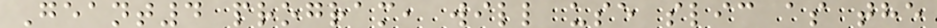Geant4 program, will use slic as the
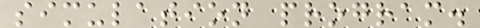simulation program.
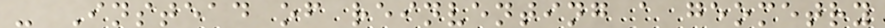- Instead of reinventing a geometry
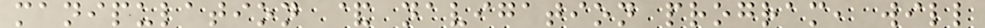manipulation & navigation program, will
